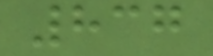837
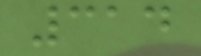314
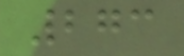273
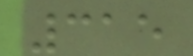315
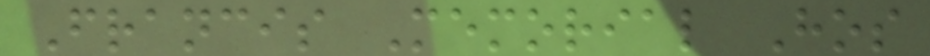Francis Memorial Hos
